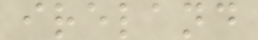ireland
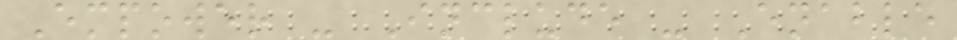Empower - Include - Enable
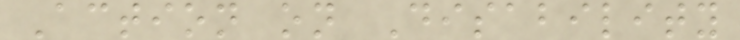Action on Disability
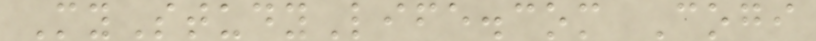MyStudyLife.com Cogi
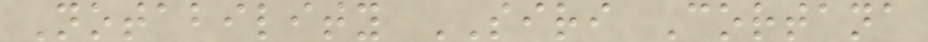Notability SIRI Cortana
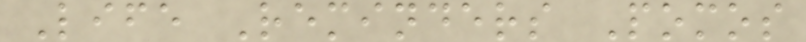Life Reminders Pomos
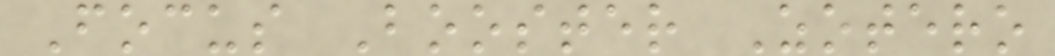Focus Booster Zotero
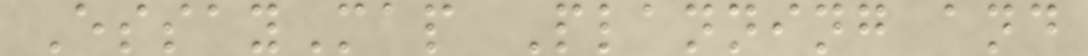EssayMap Planning and
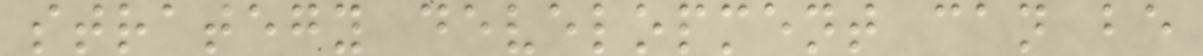strategy development can be
